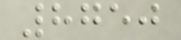8750
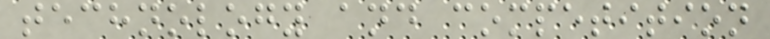technology and competition
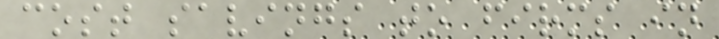cost savings to firms in
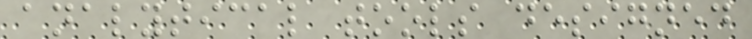analytical tools designed
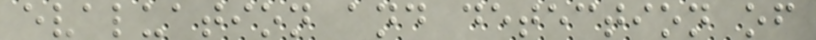evaluation and detection of
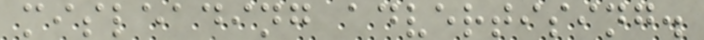misleading advertising.
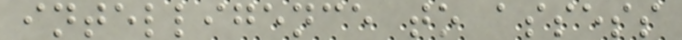intelligence to assess
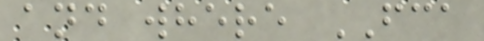and where FCA
